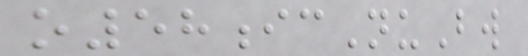o58icNuBw
